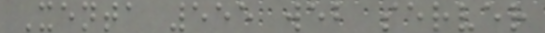Xenta 555 web server
